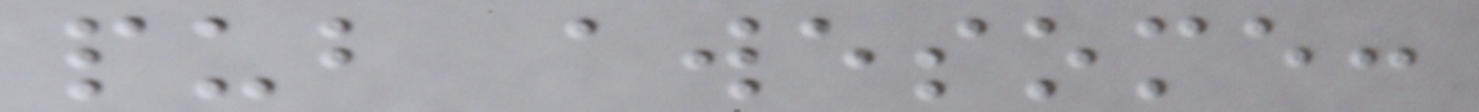pub awesome:
